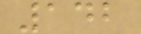142
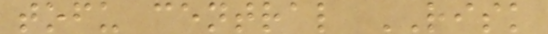tofu central RISK
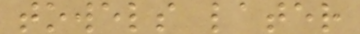towels later
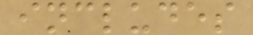includes
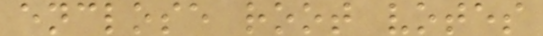enclose root votes
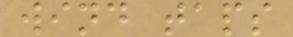wind taps
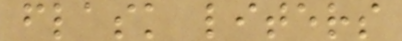flask liters
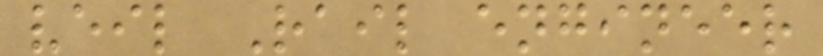veil Rail engineer
